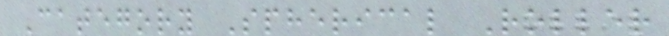Category Spherical Roller
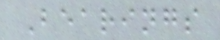Bearings
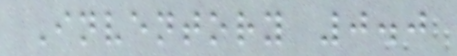Inventory 0.0
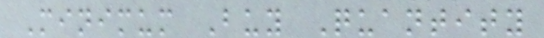Minimum Buy Quantity
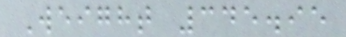Weight 345.95
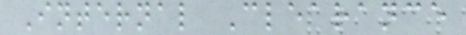Internal Clearance
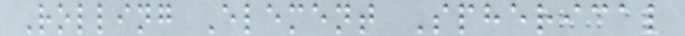Rolling Element Spherical
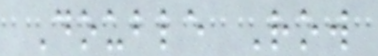Double Row
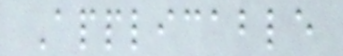Applicable
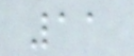11
